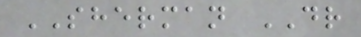SHERMAN DR
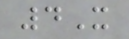4X
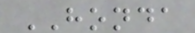HONDA
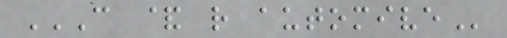C & R AUTOMIVE
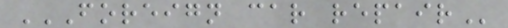FOREIGN CAR REPAIR
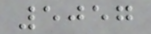5057
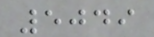5049
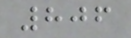806
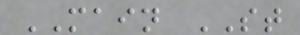MAIN ST
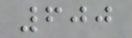600
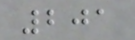201
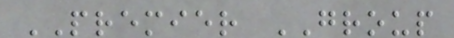PREMIER GROUP
